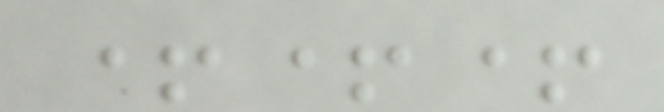+++
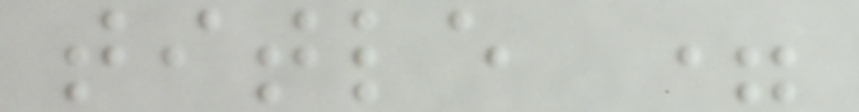title =
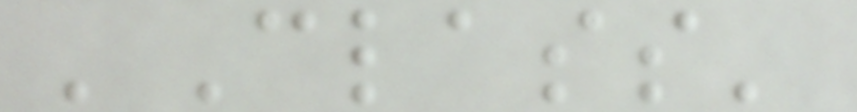'Class'
